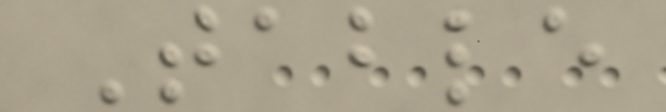Table
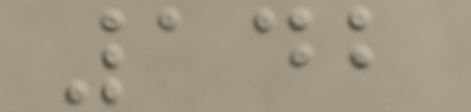142
